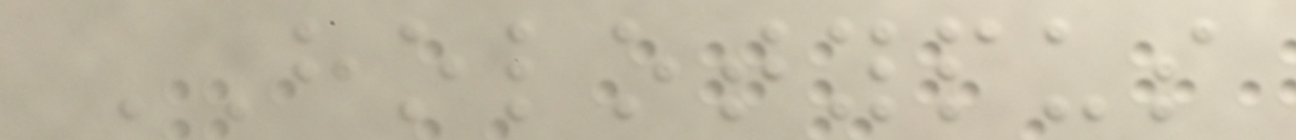HOLOTYPUS
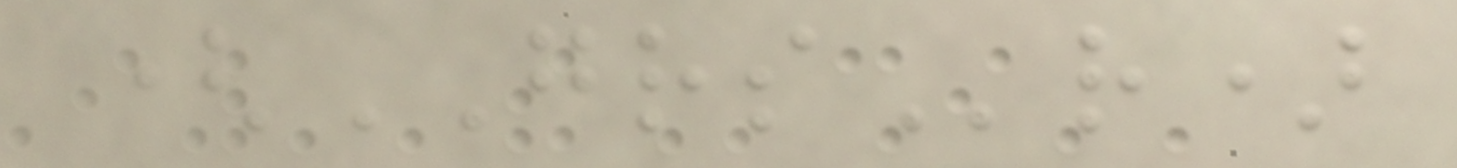(GRSr)
